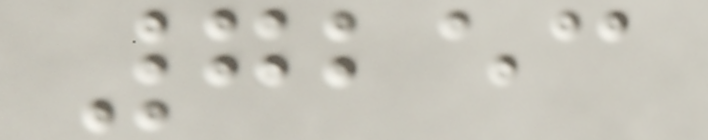7253
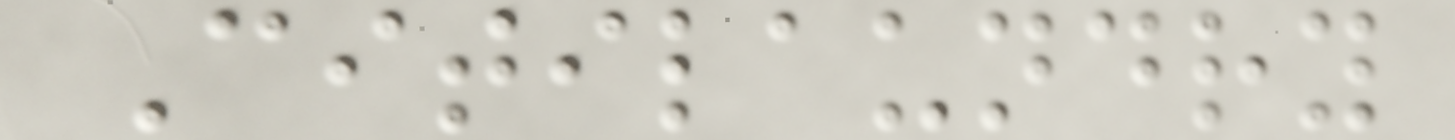Citilaundry
